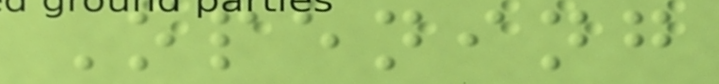Opening
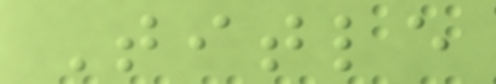Title
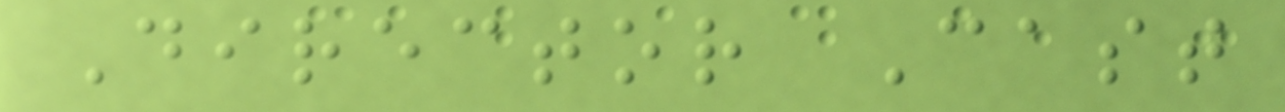Director Cast
